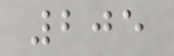205
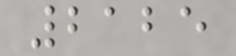2125
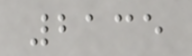2135
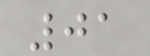01
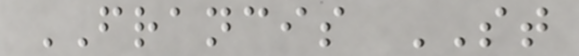FRANCIS ST
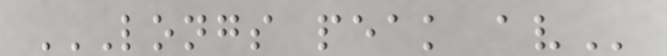LONGS PEAK AV
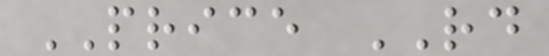PRICE RD
